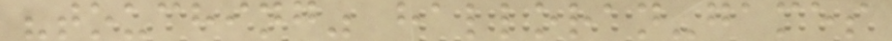"touching" halloran-games
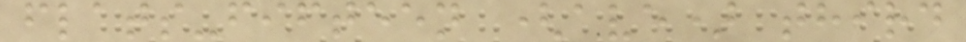flats-fifteen (ave) third
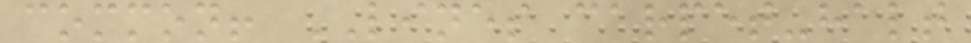common! LINES carpet-halt
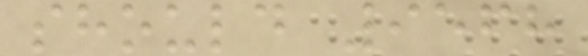should 9568
